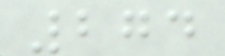274
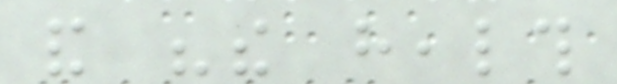and "the health
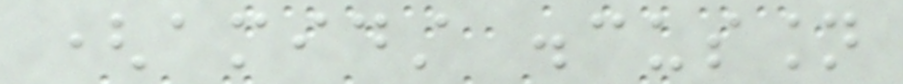(amidst discussion
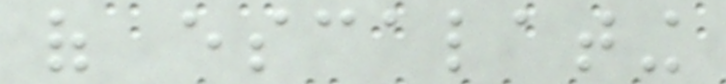of escalating
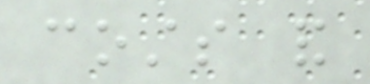costs and
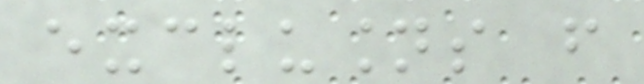exclusions from
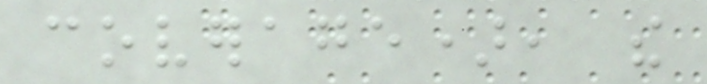coverage), the
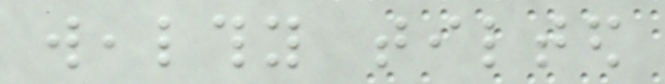wealthy tilted
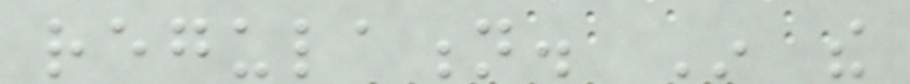regulation. In the
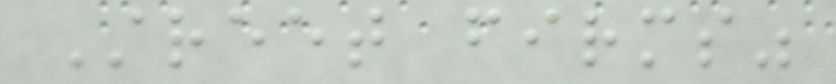Street firms"
